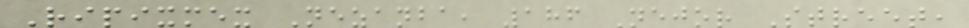Ripixmex Nezanba, 186 Nejor Street,
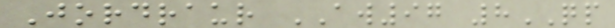Jordraur AW97 8QP
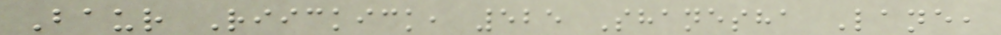Baur Riickick, 525 Shanesha Lane,
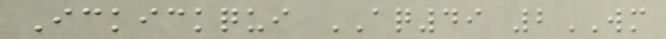Ickickqui AQ49 2WM
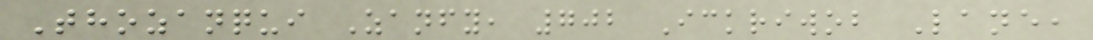Thozanqui Zanfy, 702 Ickriwob Lane,
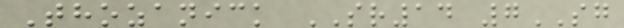Thozanick SR14 7SG
